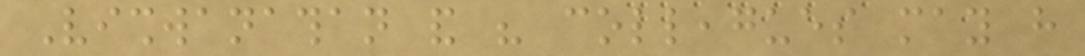Vishwanathan and his colleagues may have
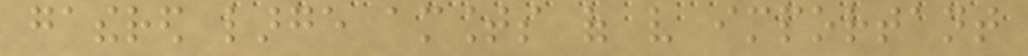gathered large amounts of very important
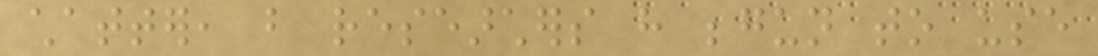chatter, but researchers have begun to use
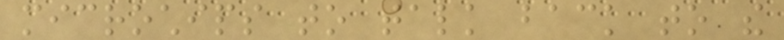microchips to talk back to the
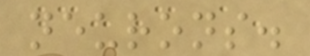neurons.
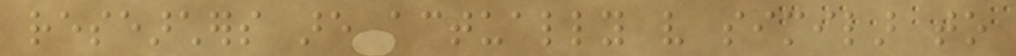researchers are actually very similar to
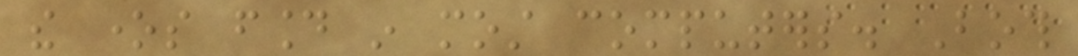the ones found in most computers. Both
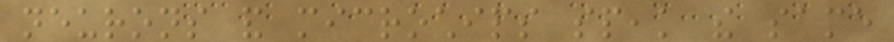neurons and microchips speak the same
